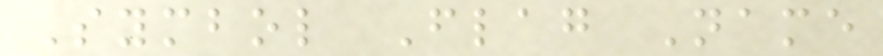Symbol Flag Name
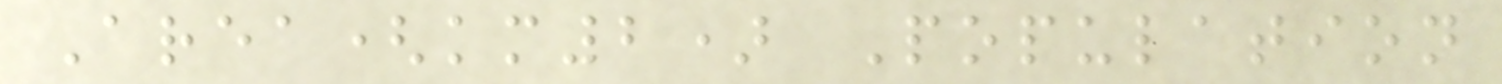Area(km2) Population
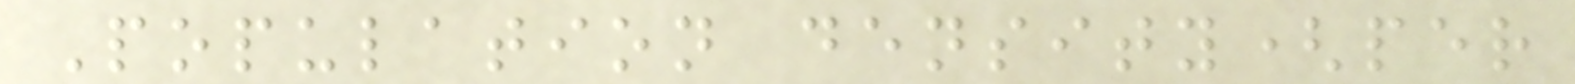Population density(per
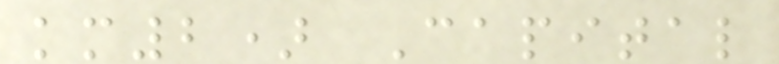km2) Capital
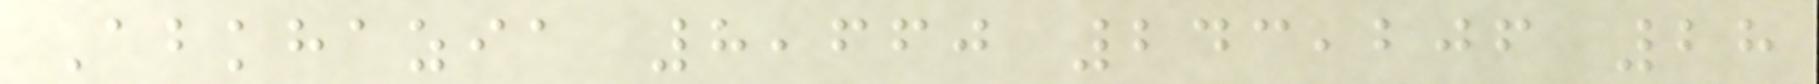Abkhazia 8,660 243,206 28
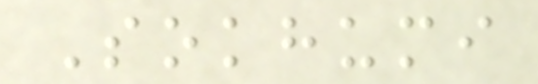Sokhumi
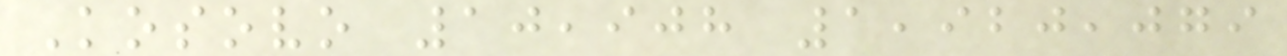Kosovo 10,908 1,920,079
